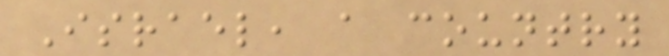Israel, a country
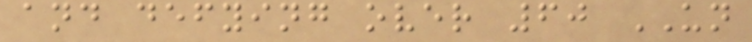and defying over 60 UN
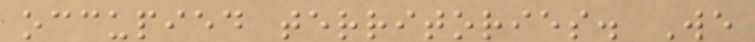occupied territories. We
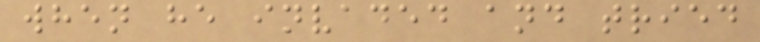when he invaded and tried
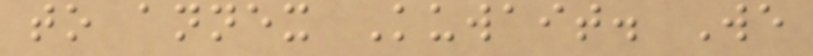to annex Kuwait. We
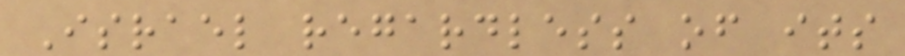Israel regardless of its
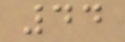44
